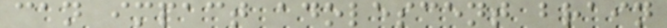can impact adolescent brain
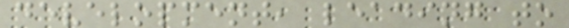development, leading to
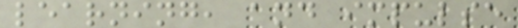learning, and impulse
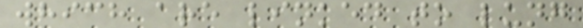which are linked to lung
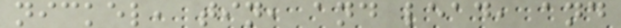nickel, tin, and lead, and
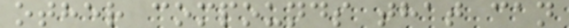other compounds that can
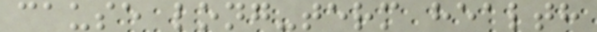cause long-term health
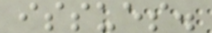issues.
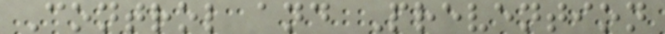Control and Prevention
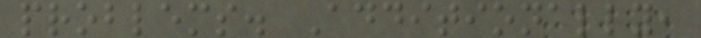problems. Additionally,
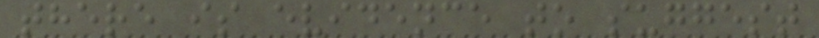there is evidence to suggest
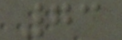73
